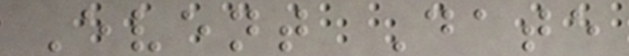Event Date
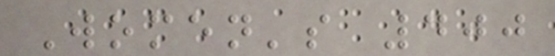Women's 400
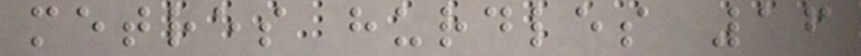metres hurdles 16
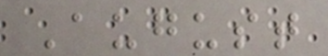August
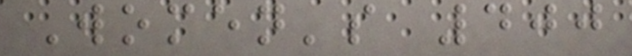Women's 400
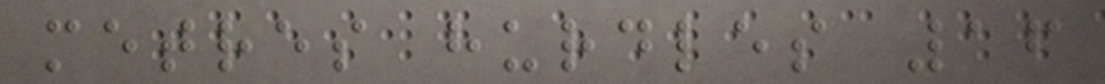metres hurdles 16
